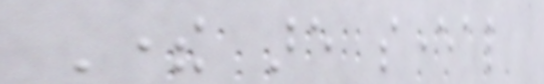There are several
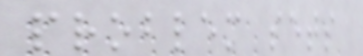problem sets
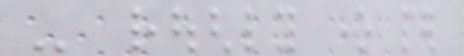- roughly one per
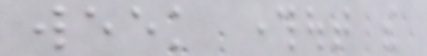week throughout the
